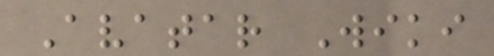Avatar Wiki
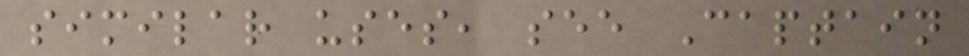similar uses, see Captain
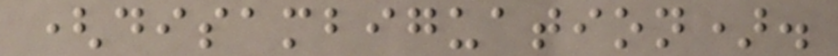(disambiguation).
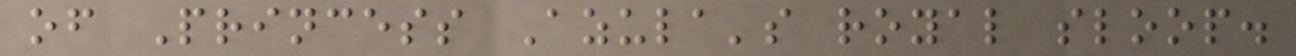of Princess Azula's royal sloop.
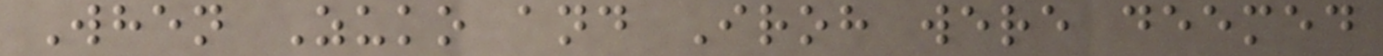When Zuko and Iroh were deemed
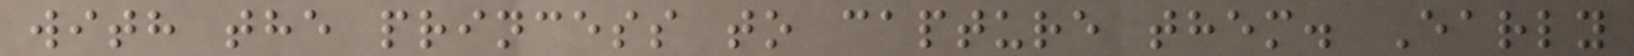with the princess to capture them. Early
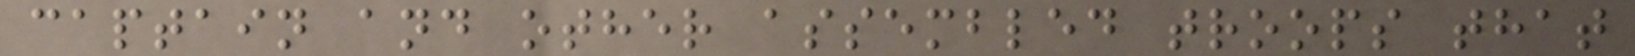captain and other assembled troops that
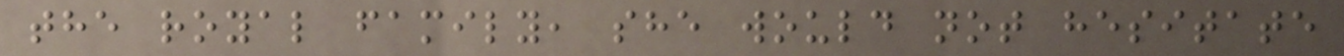the royal family, she would not hesitate
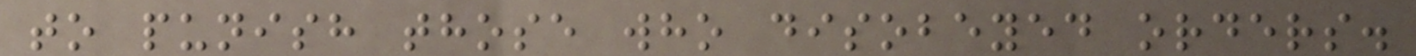to punish those who disobeyed orders.
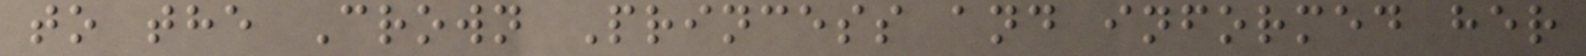to the Crown Princess and informed her
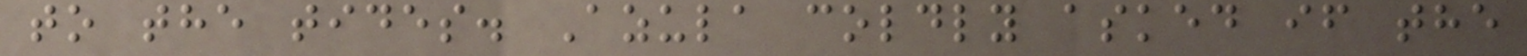to the tides. Azula coldly asked if the
